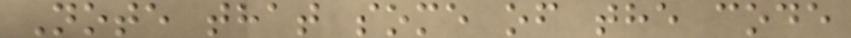Note that some of the code
